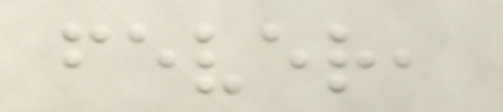fever,
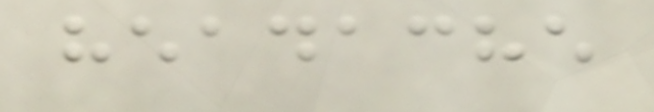headache
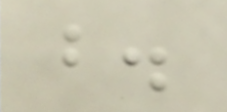b.
